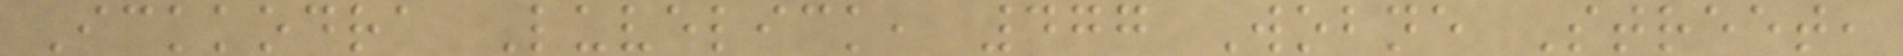Ickkodra Luvelick, 477 Wobne Street,
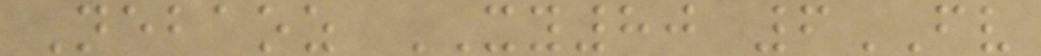Nebaoz XY80 6FV
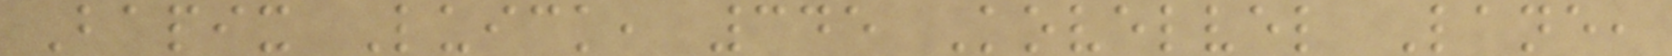Bapix Luick, 345 Kovelvel Lane,
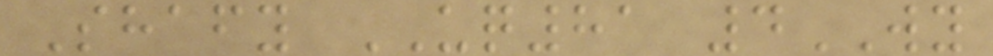Shafy UQ81 4WY
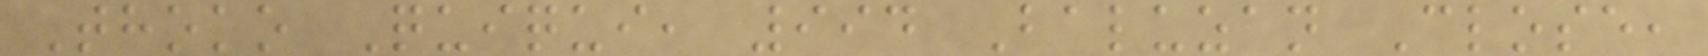Thoko Quiqui, 994 Baluzan Close,
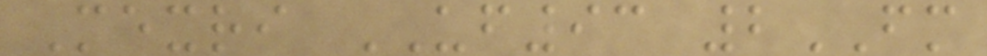Mexri UF93 2FM
